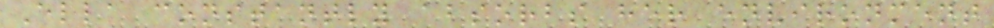Ella constantly absorbs her environment
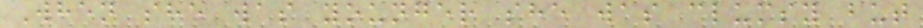When she was younger she was clumsy but
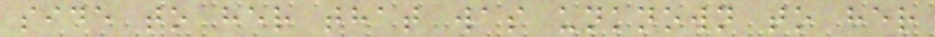side to her that was unknown to her
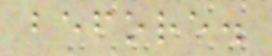before.
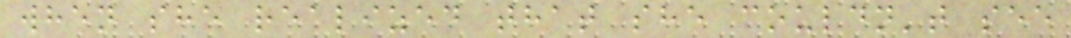when she realized that she couldn't see
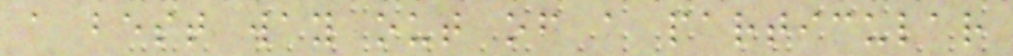a best way out of a particular
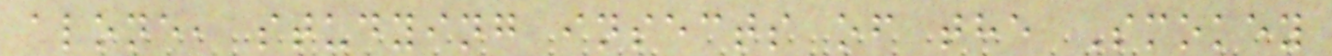alone, studying insects of the Smokey
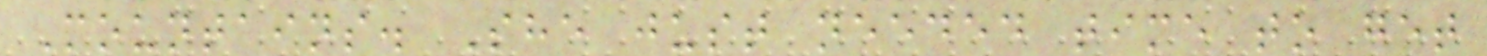Mountains. She just needed time to get
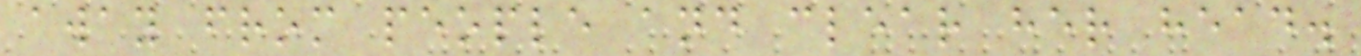away from people and clear her head.
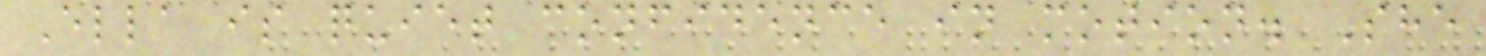Ella is quiet confidence in motion. She
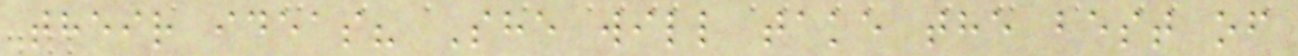their ideas? She will take the best of
